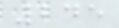245
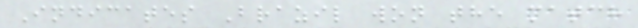Indicates Brazil won the match
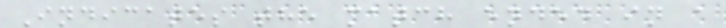Indicates the match ended in a
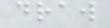draw
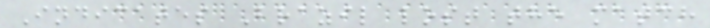Indicates Brazil lost the match
